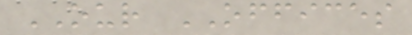OUR OFFICES
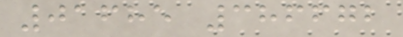01685 386672
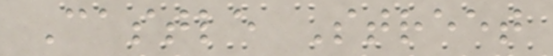Castle Street
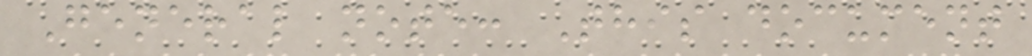General note: This document
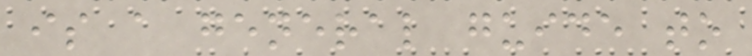is a general guide to
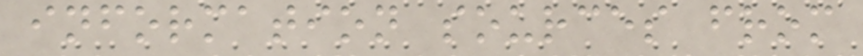information sources from
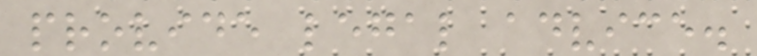provide legal advice.
